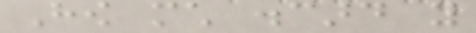How much discard you
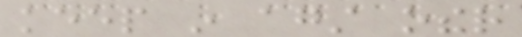keep in against other
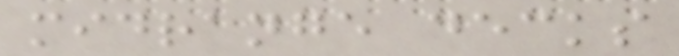midrange decks
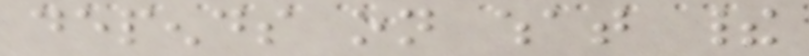depends on what their
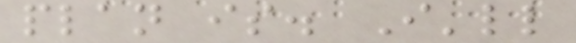plan is. I'll
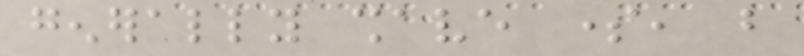generally shave some, but
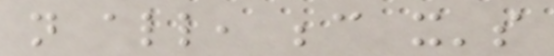not all, because it's
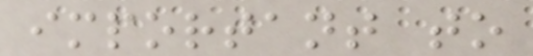important to
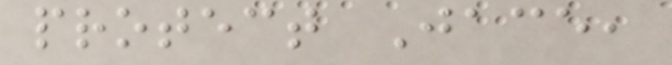protect Jace,
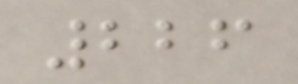226
